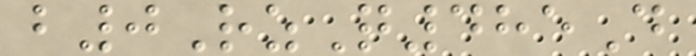b0RzQ485D
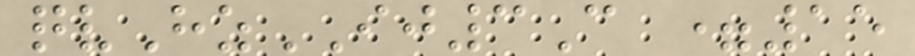qvHzIJ3C =15
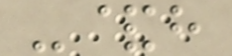-&h
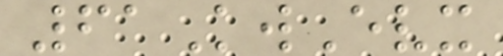61KwEvx
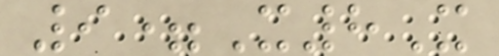9=X8X
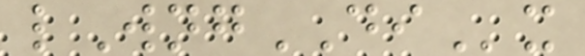lWngDIx
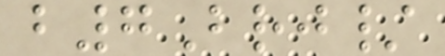b7Brj/
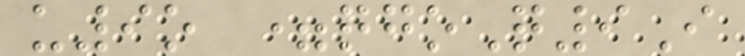u9o =qgoQ9I
